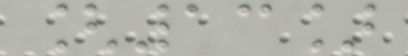[13]
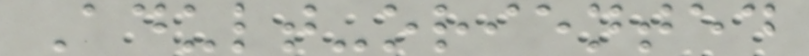Adult-oriented
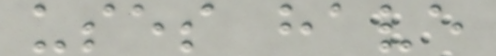uses have
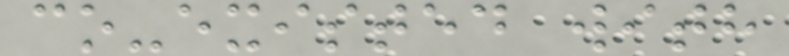co-existed with
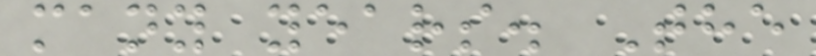many years. The
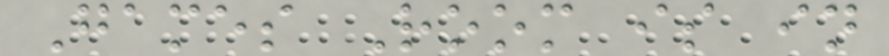Games Room is in
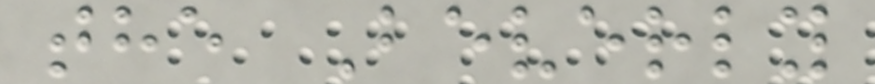the Beverly
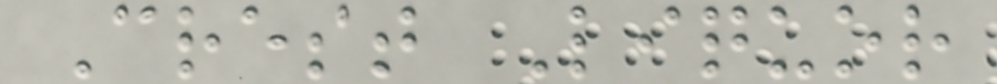Crest Liquor
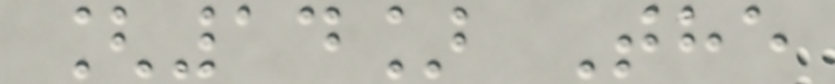[14] The
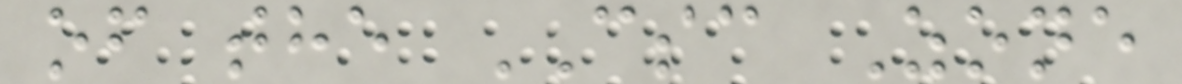of the CSC Zone
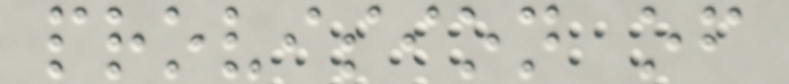provision of
